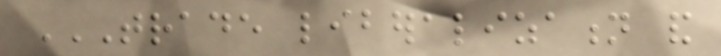TRADE LIBERALIZATION AND
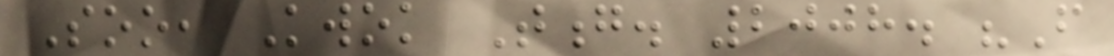Soo, Kwok Tong. 2008. "From
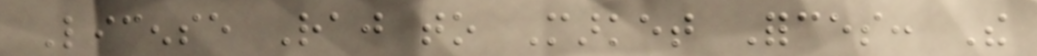License Raj to Market Forces: The
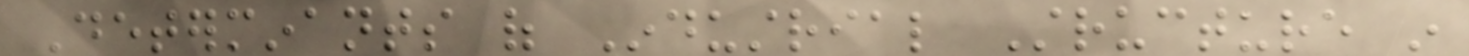Determinants of Industrial Structure in
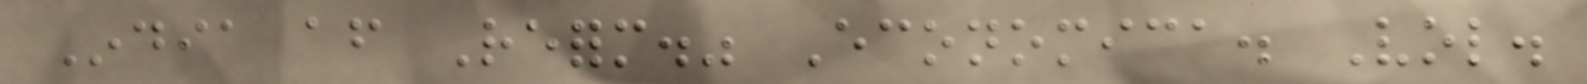India after Reform." Economica. Vol.
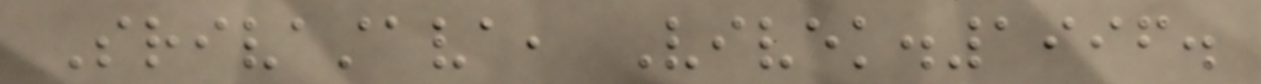Srivastava, Vivek.1996.
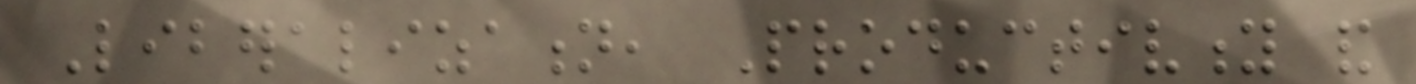Liberalization, Productivity and
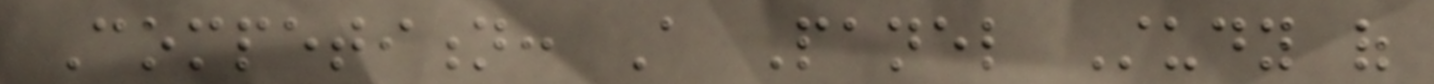Competition: A Panel Study of
